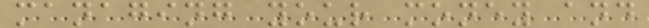managing your money and
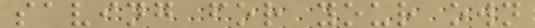saving for your own
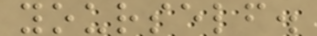yourself.
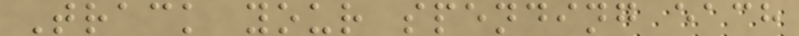Track your spending each
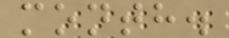month.
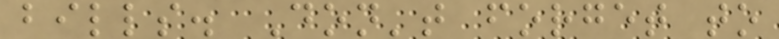bills. Don't forget to
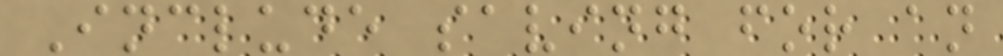Include saving for an
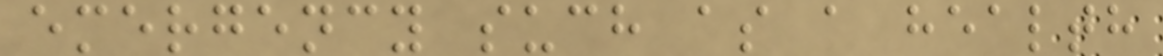emergency such as a health
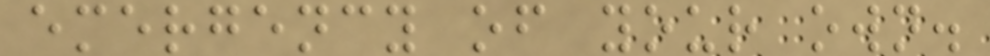emergency of your own.
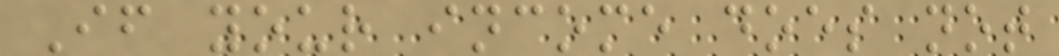If your income does not
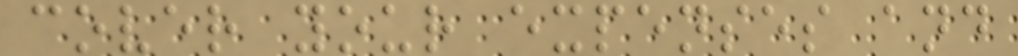cover your expenses and
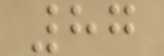87
